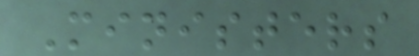Ministers
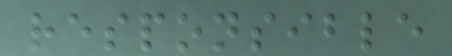responsible
